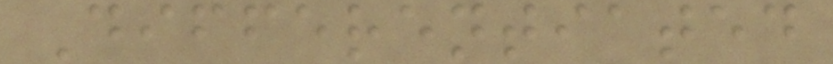Differentiated
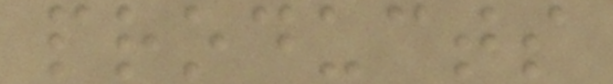products
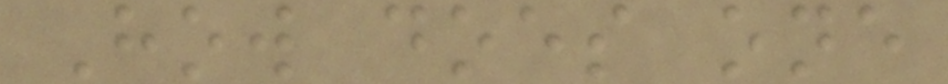How does one
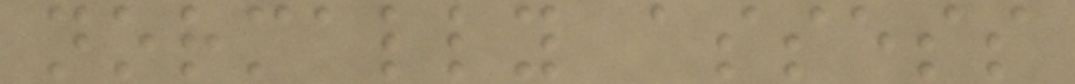normally assess
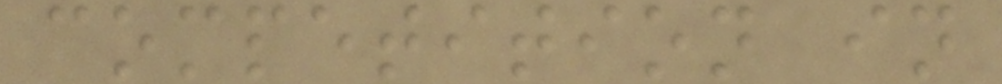competition in
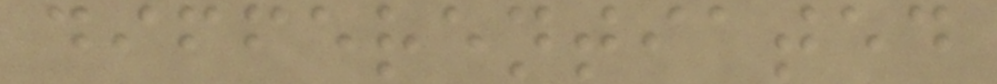differentiated
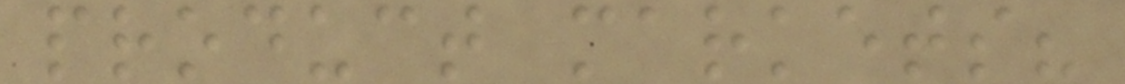product markets?
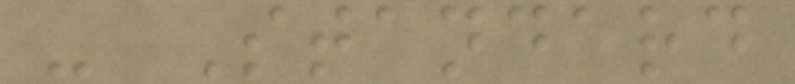- Standard
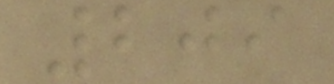209
